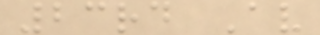23rd Av
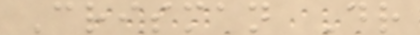Crisman Dr
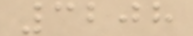3208
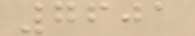7601
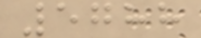5788
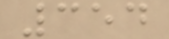354
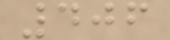406
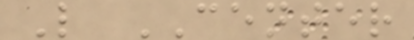L CENTER
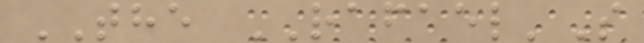THE RAFAEL'S
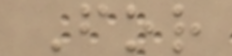For
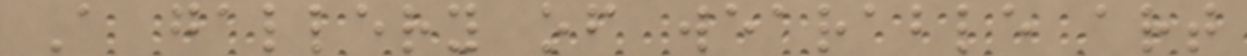A gallery of wearable art
